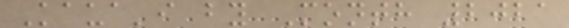Kaua'i by Month 2021
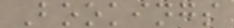Bookings
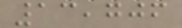13,706
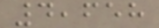4,658
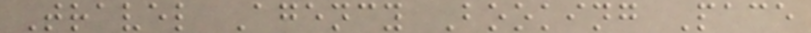Travel Agency Booking Pace
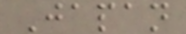Japan
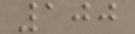100
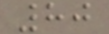80
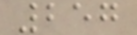257
